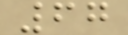67
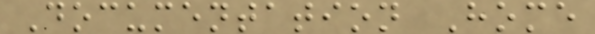Documentation Home
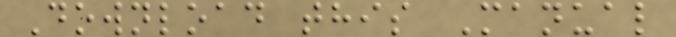Download this Manual
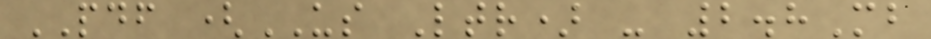PDF (US Ltr) - 2.8Mb
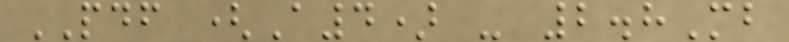PDF (A4) - 2.8Mb
